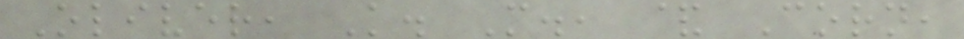Oliver, K. M., & Corn,
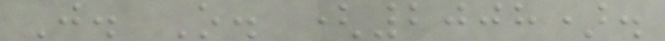J. O. (2008).
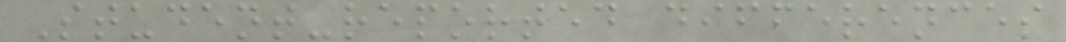Student-reported differences
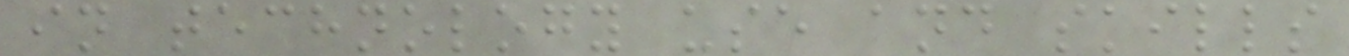in technology use and skills
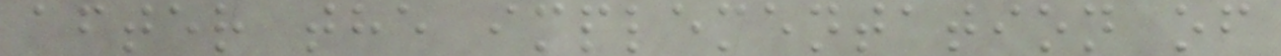after the implementation of
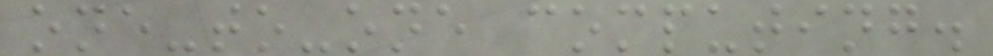one-to-one computing.
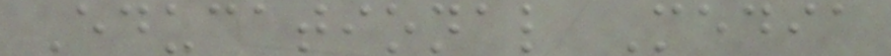Educational Media
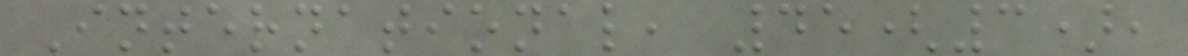International, 45(3),
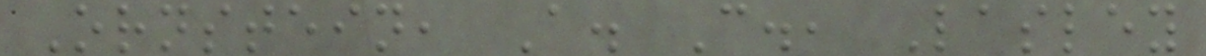Ornstein, A. C., Lasley
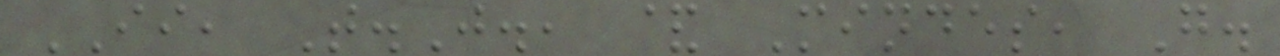II, T.J., & Mindes, G.
